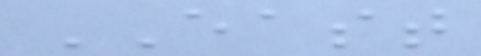EAST
